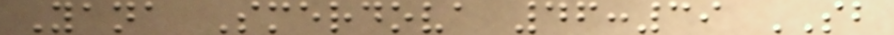Yana Smerdova 46:39 SB
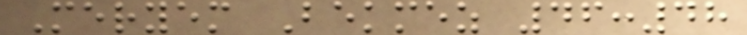Meryem Bekmez 46:48
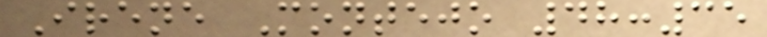Irene Montejo 48:35
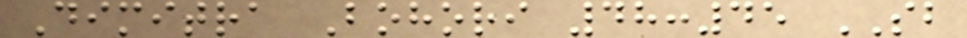Dimitra Bohori 48:45 SB
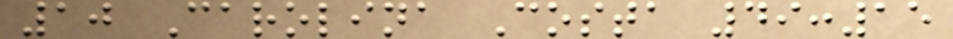10 Carolina Costa 49:15
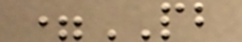=PB
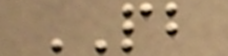PB
